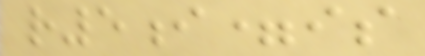r5i=is
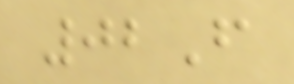02F
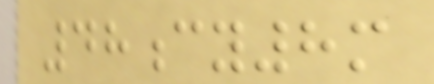48cy8m
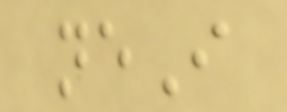neI
